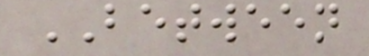BETWEEN
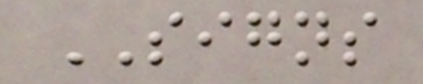SIGNS
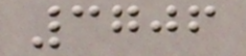3706
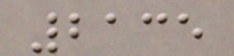2135
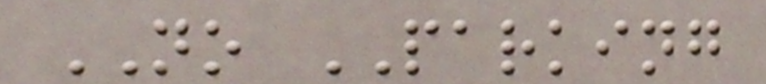NO PARKING
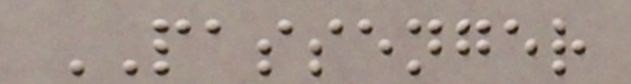PASSENGER
